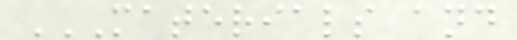MATERIALS AND
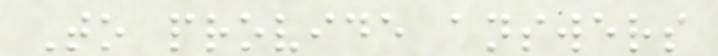To provide answers
